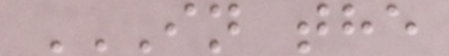IN THE
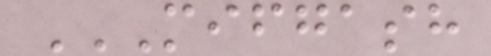MIFGASH
